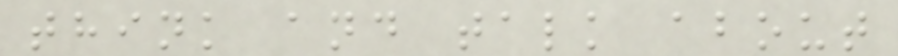think and talk about
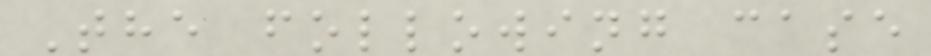The following case
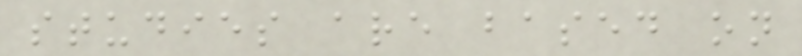studies are based on
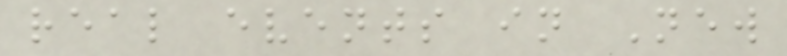real events in New
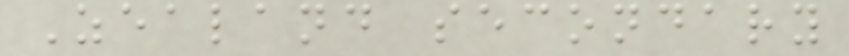Zealand secondary
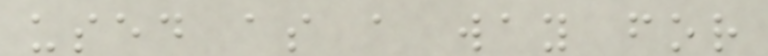used as a way for
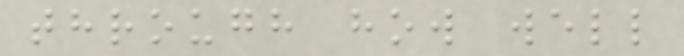through how well
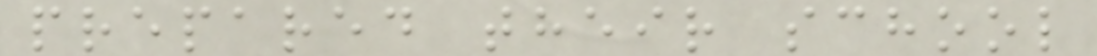prepared their school
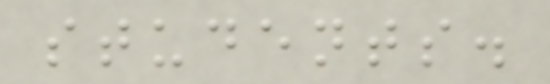students.
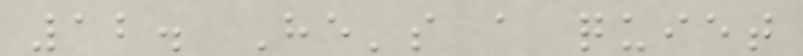12. He's a quiet
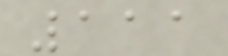111
